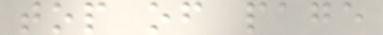top of page
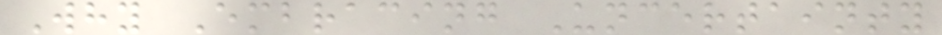Why Embracing Uncertainty
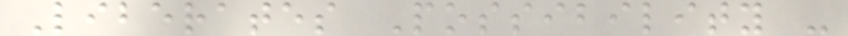Liberates Possibility -
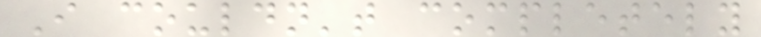I couldn't completely
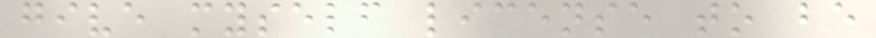give myself license to be
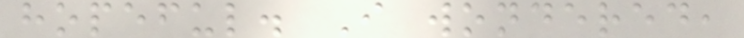hopeful. I wondered,
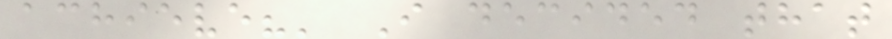achieve?' I decided that
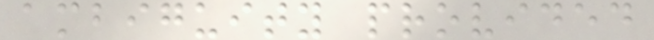ambiguity provided
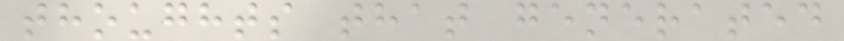thoughts that generated
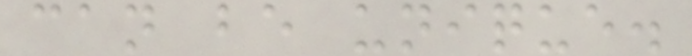can be unique.
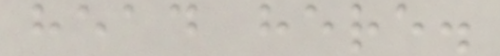head here.
